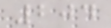204
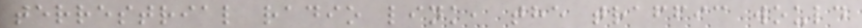terrestrial radio link, the traffic would
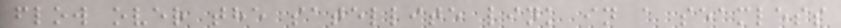flow over the satellite link in a seamless
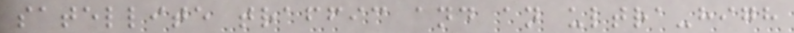satellite traffic and an ultra-high
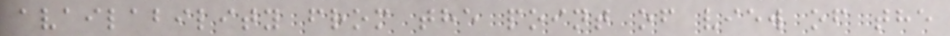availability from the point of view of the
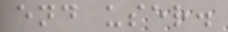end user.
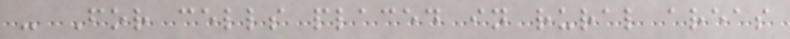- For cells placed in rural areas
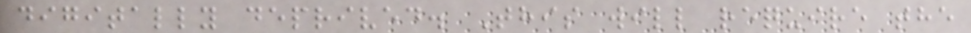digitally deprived. This will require the
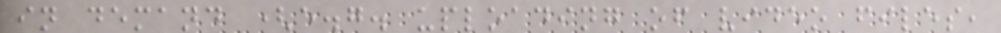in demand (e.g. uploading of video files,
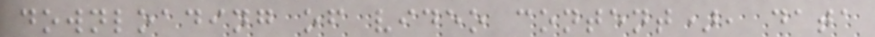downloading of video content), data
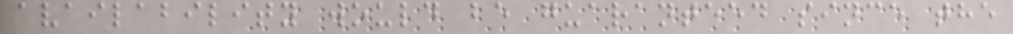availability would be guaranteed since the
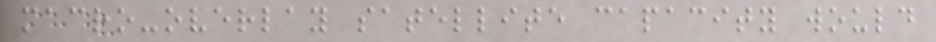macro-overlay satellite capacity would
